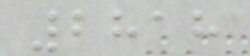2818
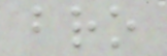bro
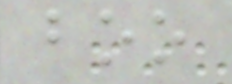boo
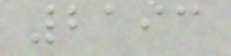2193
